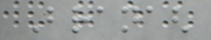Branagh
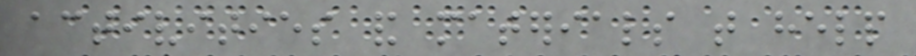activities and materials that help
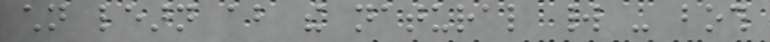children learn about the natural world - both
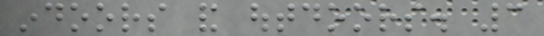indoors and outdoors. 3
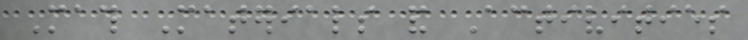Math Materials and Activities
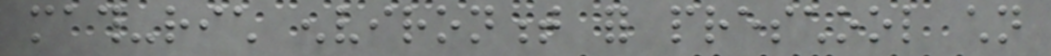math-rich environment for preschool children
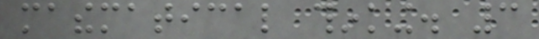mathematical thinking. 3
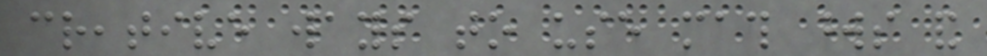creative ways to use math words and
